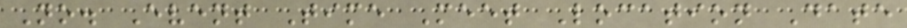No. Event Time Meet Location Date
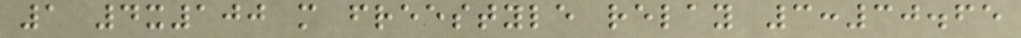1 4x100 m freestyle relay 3:30.65
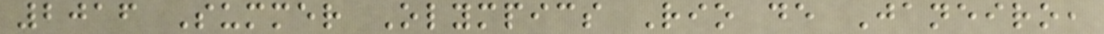2016 Summer Olympics Rio de Janeiro,
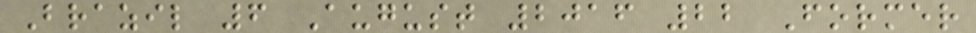Brazil 6 August 2016 22 Former
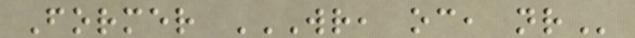Former WR, OC, NR
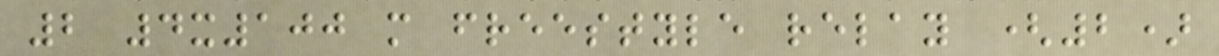2 4x100 m freestyle relay (2)
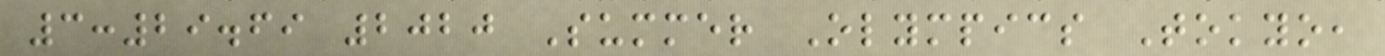3:29.69 2020 Summer Olympics Tokyo,
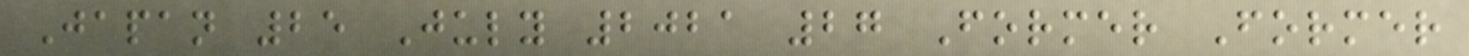Japan 25 July 2021 27 Former Former
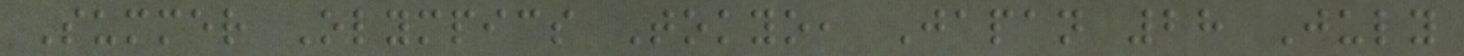Summer Olympics Tokyo, Japan 28 July
